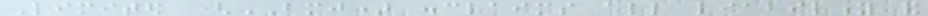Limited (BMJ) disclaims all liability and
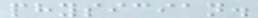physician.
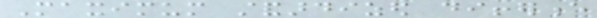Maximum standardized difference
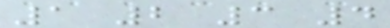1 2 3 4
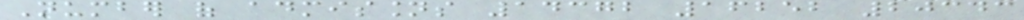Number of admissions 14372 16252 20343
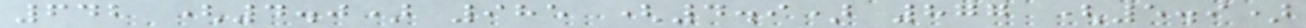642 (4.0) 985 (4.9) 877 (5.9)
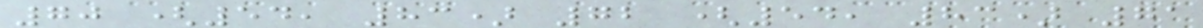70 (54, 83) 72 (54, 83) 71
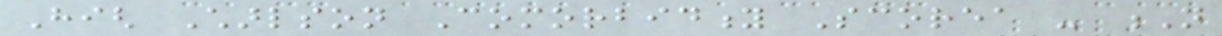High Charlson Comorbidity Scorea - N
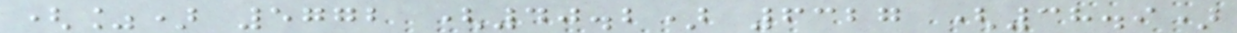(%) 5772 (40.2) 6327 (38.9)
